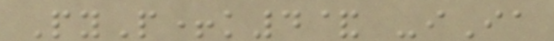PyP+k4& -iIa
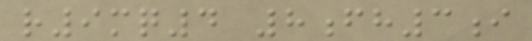r9mq4 8fh3i
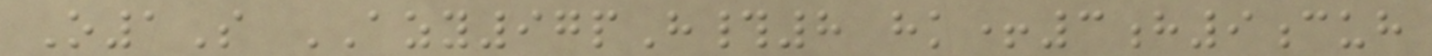O1S AZY97pH#8 hk+3h9cuh
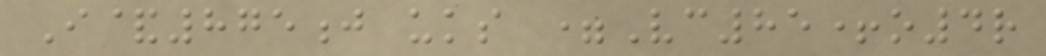I&875j uks =Vc85+o4r
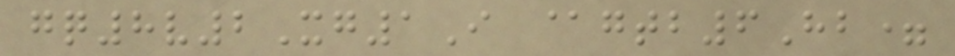gq8v2Xg1I @gtb6Hb=
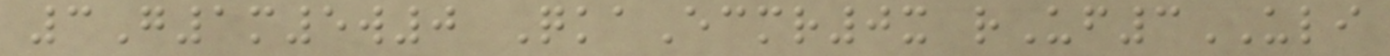3G1m5w0 QkaEcmr0x rUf3ULI
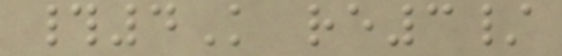#4K re3/
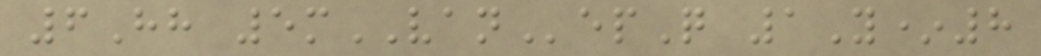6Hh 5mVANepQ 1Y*8
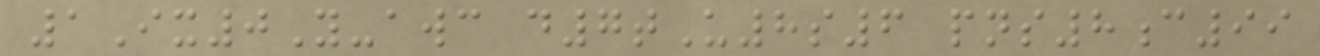1Ix0Y-awc d7tU8s6 pns8c99
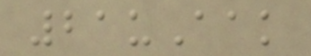21uAak
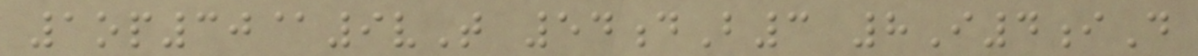1op30@9vT 54dB3 8I4iD
